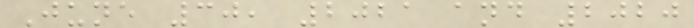June 30, 2021 and 2020
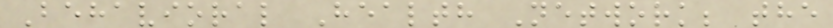Behavioral Health Network; the
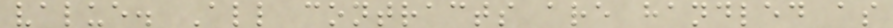value. All contracts are handled as
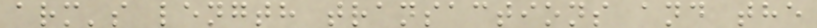arm's length transactions and the
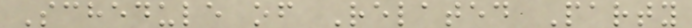Schedule of Related Party
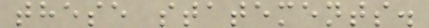these statements.
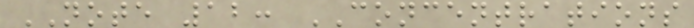NOTE 12: CONCENTRATIONS
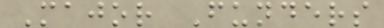Major Funders
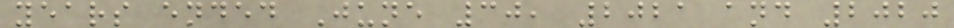years ended June 30, 2021 and 2020
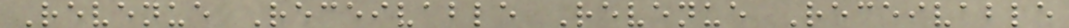Revenue Receivable Revenue Receivable
